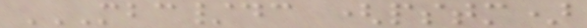MBC/DC (PSTM)
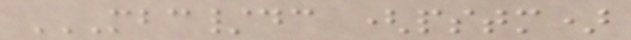MBC/DC (PSTM)
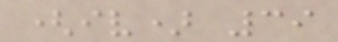(iv) 39
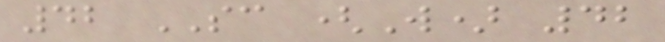42 SC (W) 42
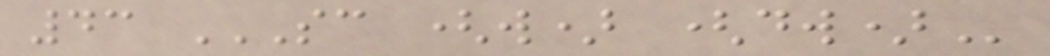43 SC (W) (DW)
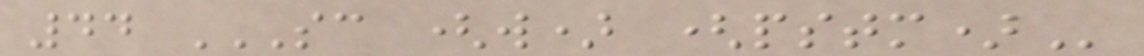44 SC (W) (PSTM)
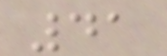41
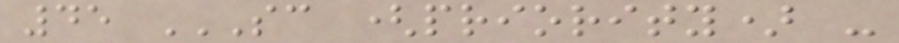45 SC (PRIORITY) -
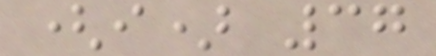(i) 37
